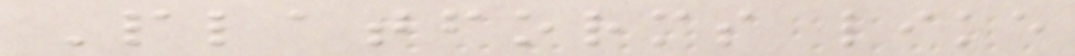Platforms like
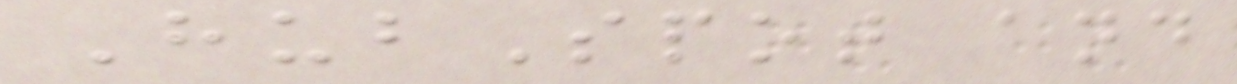HubSpot and
